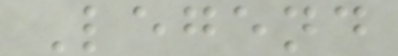Legend
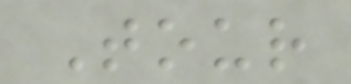Tour
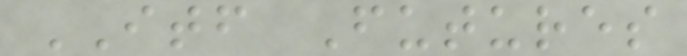ITF Futures
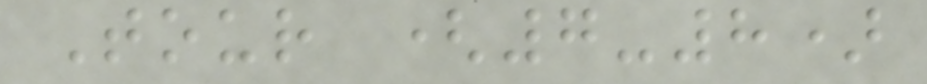Tour (7-8)
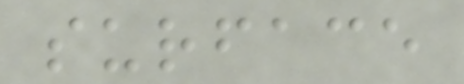surface
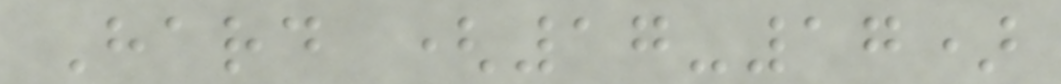Hard (17-17)
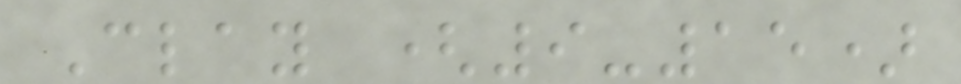Clay (9-15)
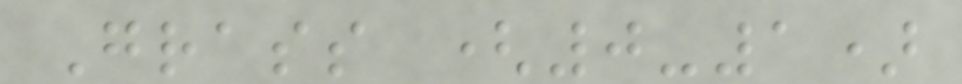Grass (0-1)
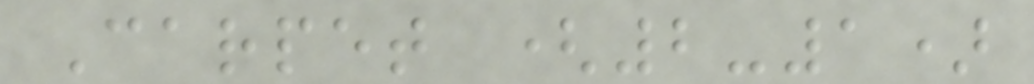Carpet (2-1)
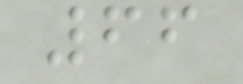66
